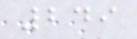249
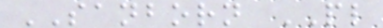SANBORN PL
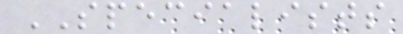SPECIALISTS
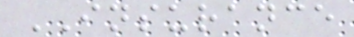INSURANCE
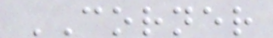CORNER
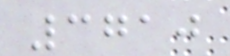3710
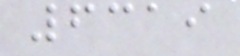6319
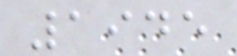1945
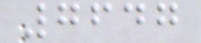7647
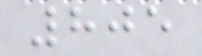805
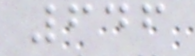646
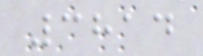3814
